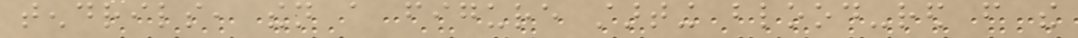tendrils, then a figure starting blood-red from the
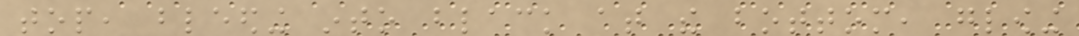top, bleeding into black at the bottom, glowing
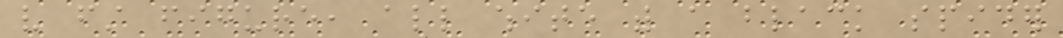very first figure, all white with a black spider
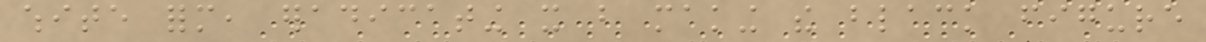white form, eradicating it but making the black figure
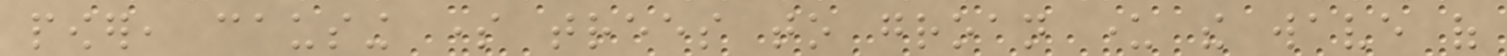power, causing some trees to groan under the wave of
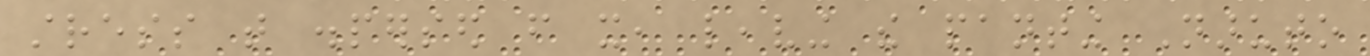stress that dispersed from it, leaving the panting Naruto
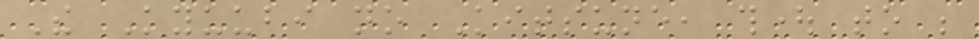The Kyuubi no Kitsune, thought to be
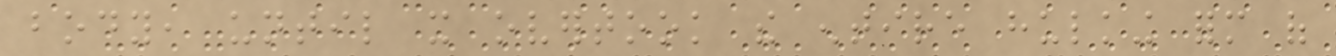body, until it overtook the entire hulking form of
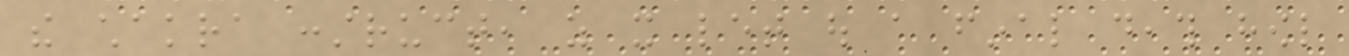the chakra construct, as it let out a final death howl
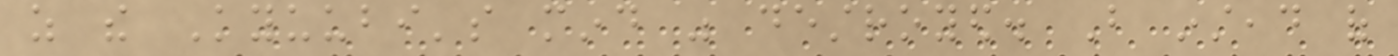as the Kyuubi's mind was destroyed. But instead of
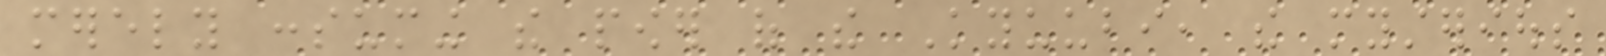merely consuming the power of the Kyuubi, the mysterious
